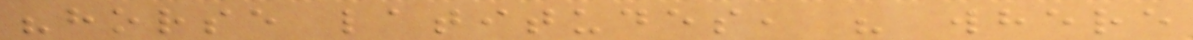"horse latitudes, " where
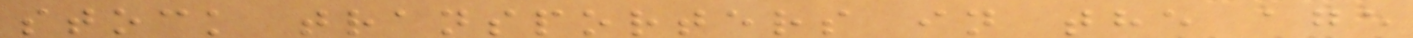stock transporters in the age
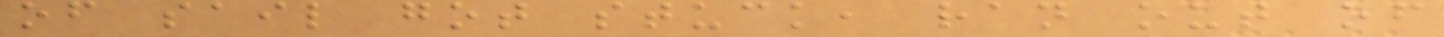of sail got stuck, ran out of
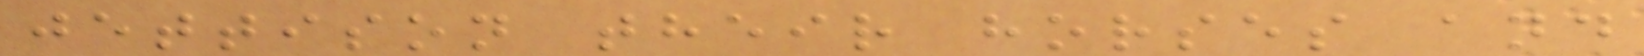jettison their horses and
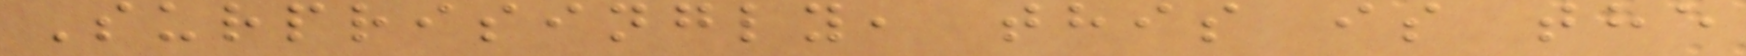Surprisingly, this is the
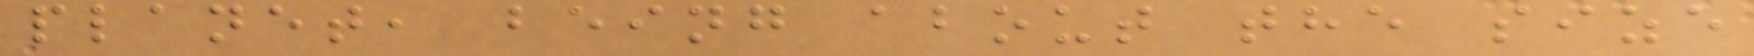planet, being about the size
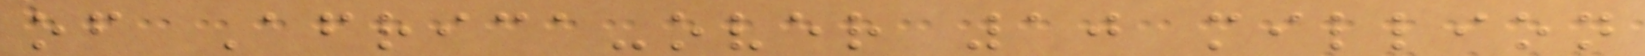of Africa-over 10 million
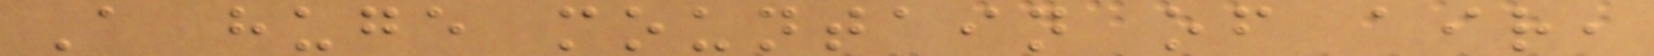A huge mountain of air,
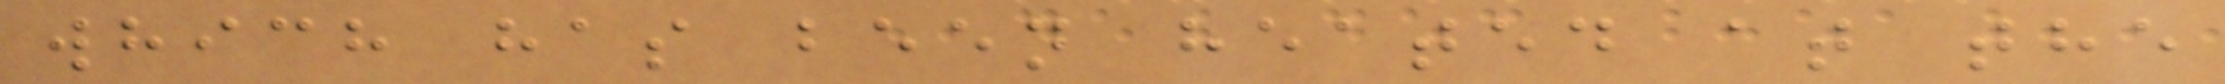which has been heated at the
